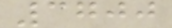3700
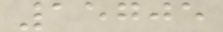15705
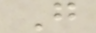G
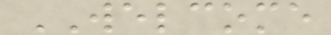WELCOME
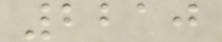2210
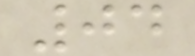04
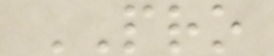PRO
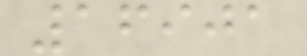16901
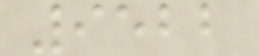9522
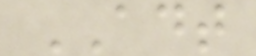ADT
